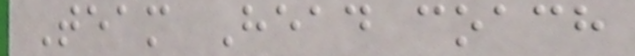Team Head coach
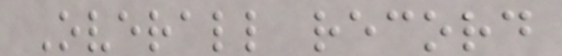Overall record
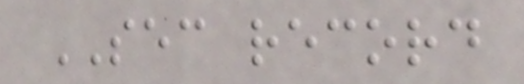SEC record
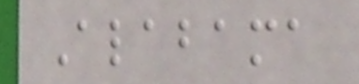Alabama
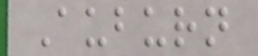Auburn
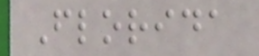Florida
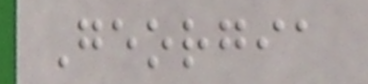Georgia
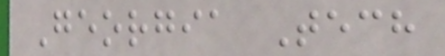Georgia Tech
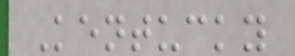Kentucky
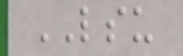LSU
